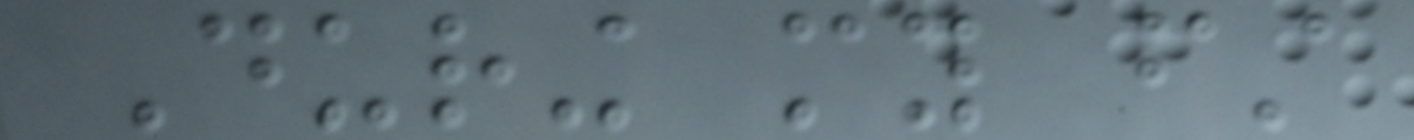During my first
